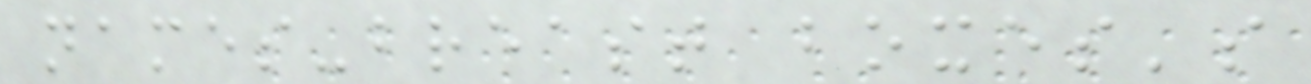names-breast boxes's
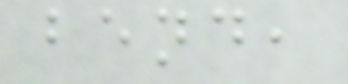bend,
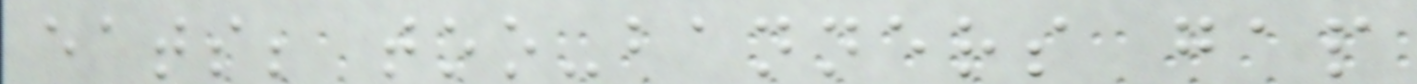eats; too-banners gap
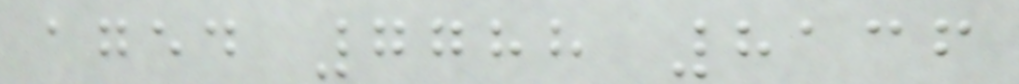aged 7788 8136
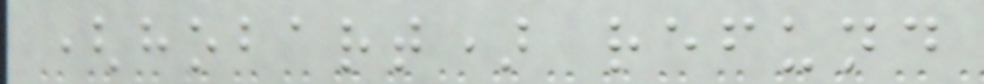(hobart) refund
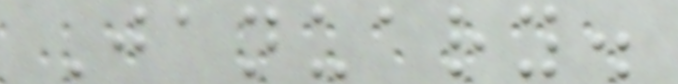January.
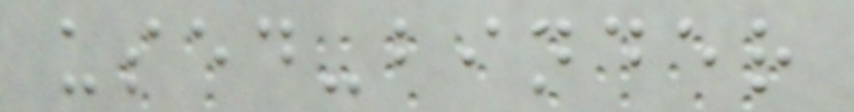used-binder
